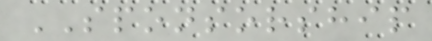SPONSORSHIP
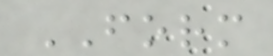FORM
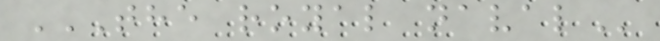THE ROYAL NAVAL
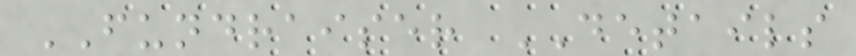FUNDRAISER DETAILS
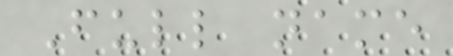Full name
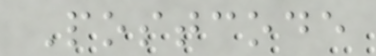Postcode
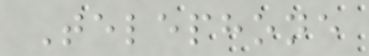Telephone
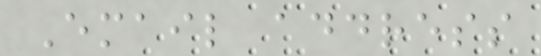Email address
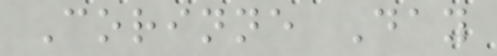Corinne Day
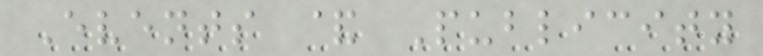Events & Publicity
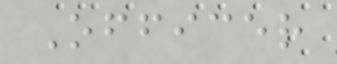Officer
